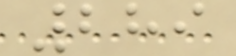289
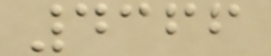4366
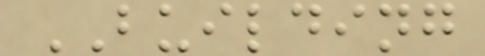BUILDING
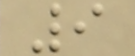9
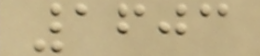1603
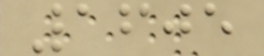1605
